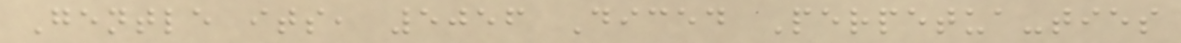Gentle its, 5056 Diced Perpetua-ties
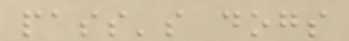pass's dogs
